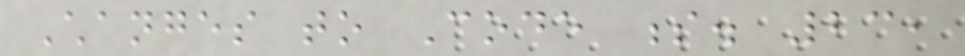Changes to Code s. 23,
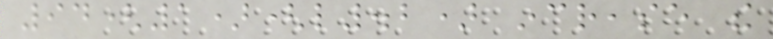94(1)(l.2) increase the
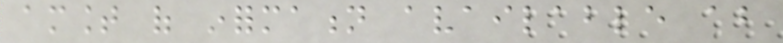amount of information available about
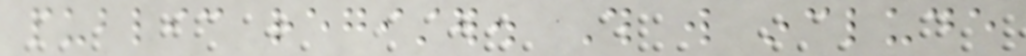public register. This will include
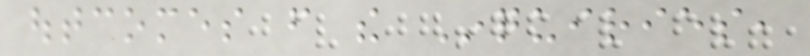outcomes from the Inquiries,
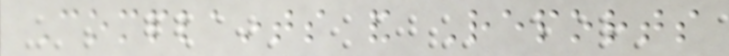Complaints and Reports
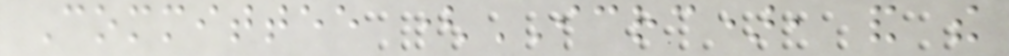Committee (ICRC), and the
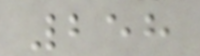258
